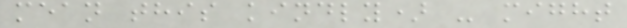mean this kindly) - might
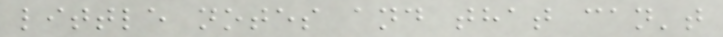little notes and that can't
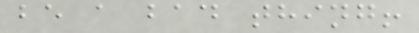be a bad thing!
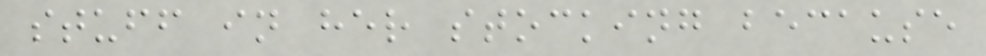stuff in her stocking because
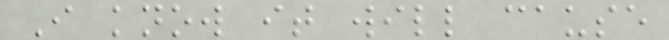I know it will cause
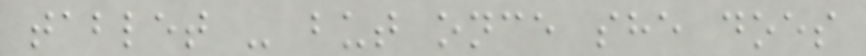tablet - but once she does
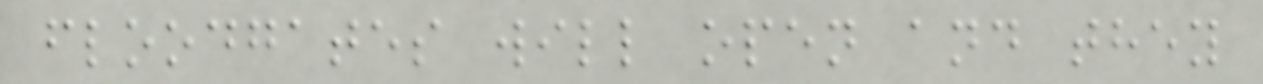floodgates will open and they
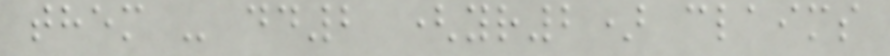them - dd2 (yr2) claims
